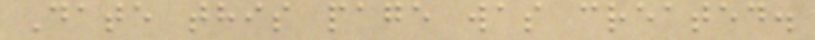Date this page was created.
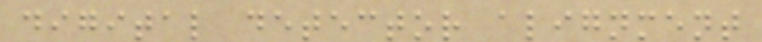digital detector alignment
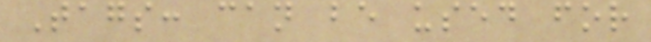Tags: can be used for
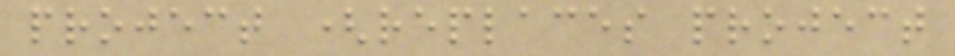project (replaces project
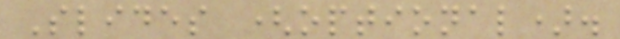Slides (optional).
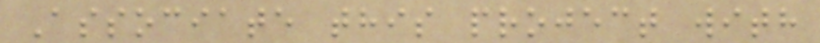Associate this project with
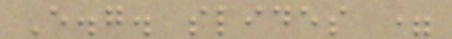E.g. slides =
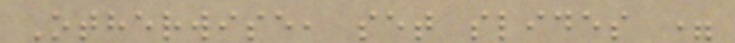Otherwise, set slides =
